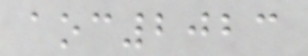aoc2023
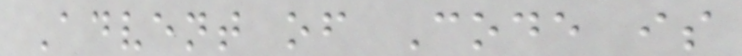Advent of Code is
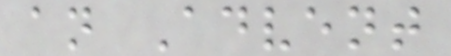an Advent
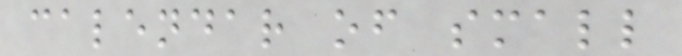calendar of small
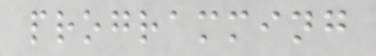programming
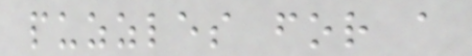puzzles for a
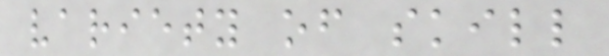variety of skill
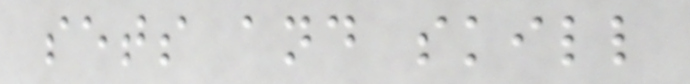sets and skill
